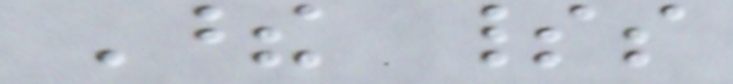These spirits
